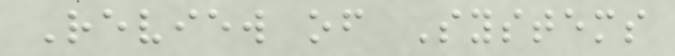Review of Systems
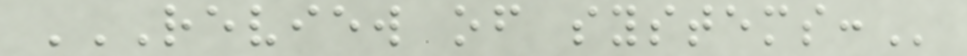REVIEW OF SYSTEMS:
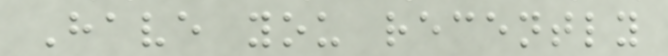Have you recently
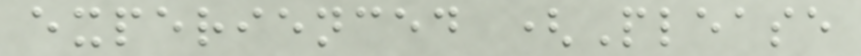experienced (Please
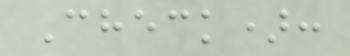Check):
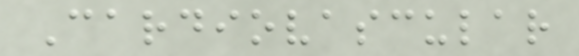Cardiovascular
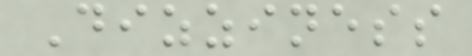Dizziness
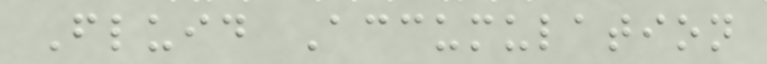Fluid Accumulation
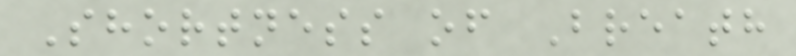Shortness of Breath
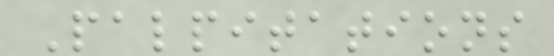Palpitations
